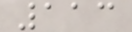113
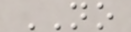NO
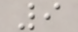9
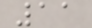11
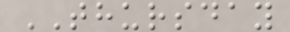THURSDAY
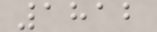1812
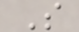S
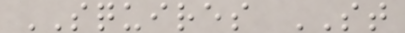SQUIRES ST
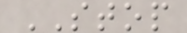STOP
